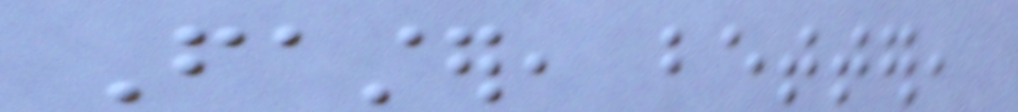Faster, better,
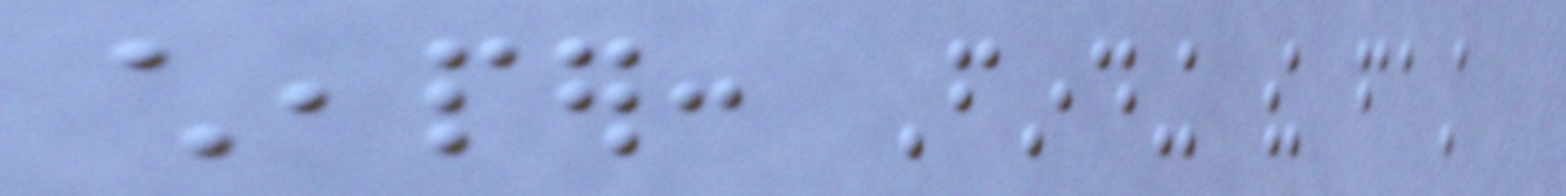cheaper: Finding the fast
